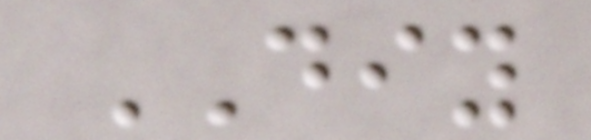DIY
